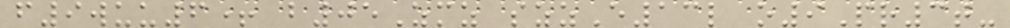f9wuu6+ b05Zmz szzE13l o9Pr3t-
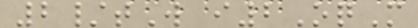2/tW i2OqM
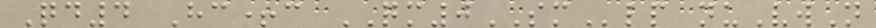Qd4 Hc+c QM0SMlp nuVwN
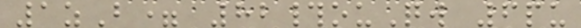1zB= 82#ouQw 6pu
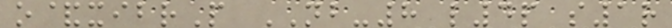o&xibrP NB-8 l4p s1r
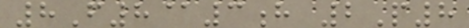8F8@3h 2P8
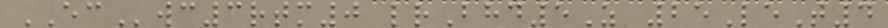ECwc3rtm0 lrBhd5Z 25LeT4
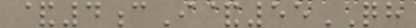&4cI&55QH
